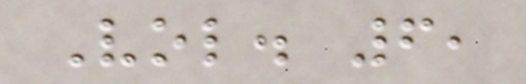Vol. 6,
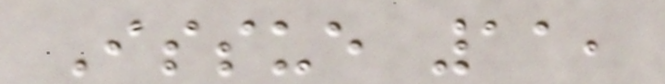Issue 11,
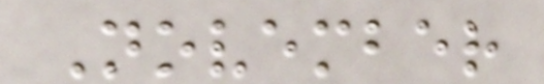November
